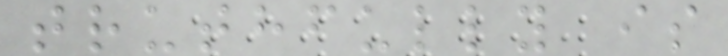truthfully is
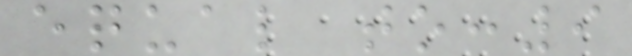equal to:9
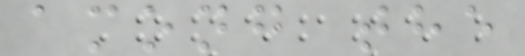among the
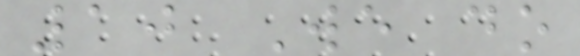10 We do
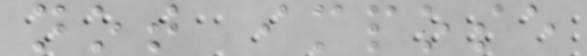not impose
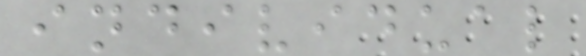individual
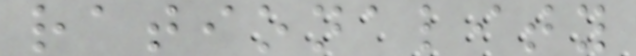rationality
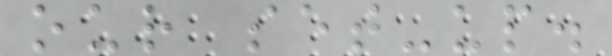our set-up.
